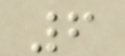6
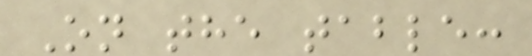On the table:
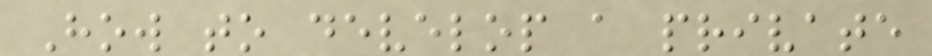How to develop a private
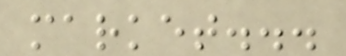market...
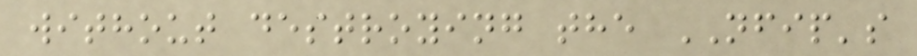without destroying the NFIP's
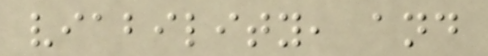viability, and
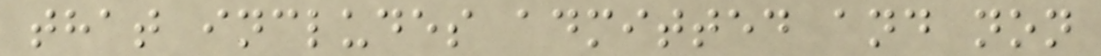that includes admitted and non
